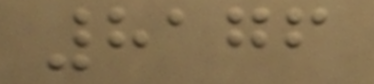8176
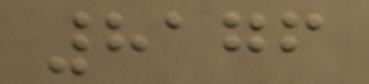8176
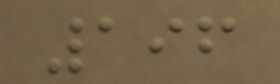196
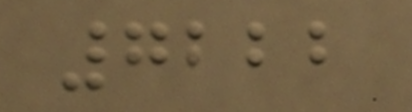7222
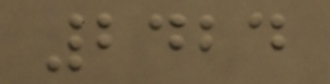2424
